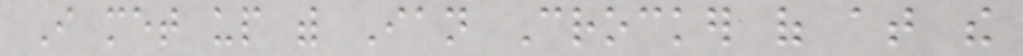I met up with Ian Crocker of at the
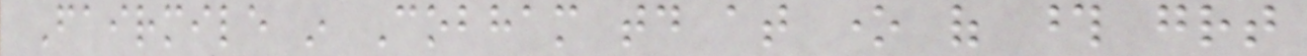Fairmile in Cobham today at one of those great
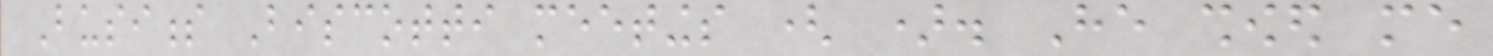Business Biscotti meetings ( ). He showed me
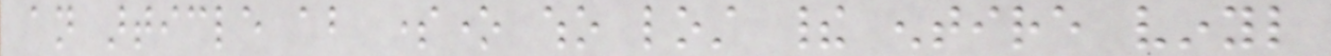an article about someone who lost their entire vinyl
